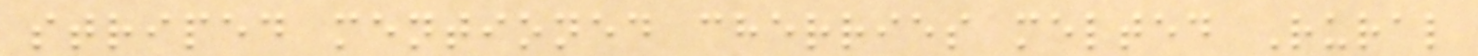striped mentioned cherries melted Rural
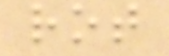rot
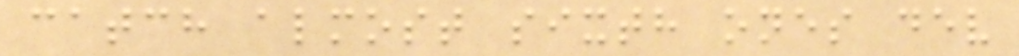catch almost sixth ones dev
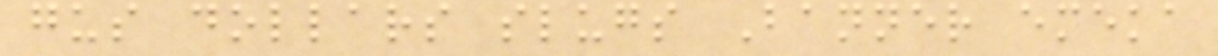gus dollars slugs Banner emeka
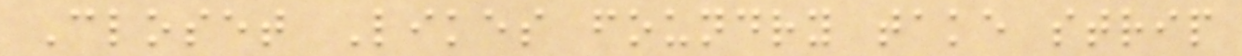Closet Likes foundry take strip
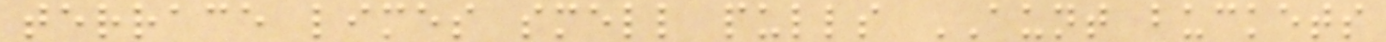terrace limes smell pulls AUNT buckets
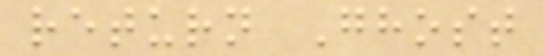return Ghost
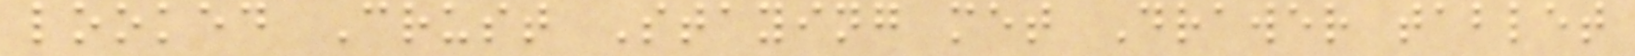looked Crust Staying met Drawer tablet
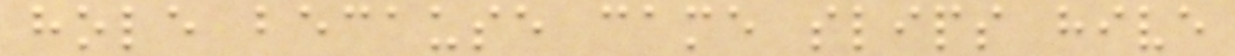hole because came slips hive
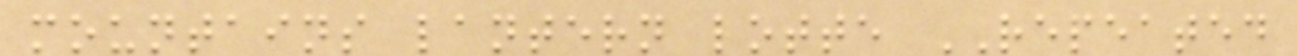mountains lantern lotte REPEATED
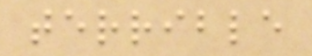terrible
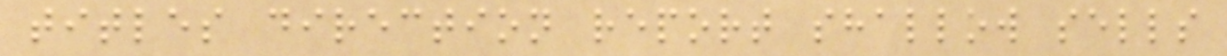titles direction report shallow sells
